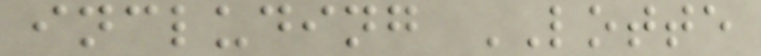including LOTTE
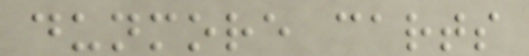dunmore carts
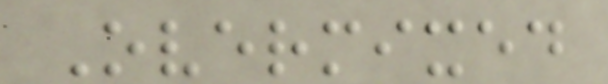Overmixed
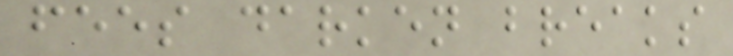fees darken breaks
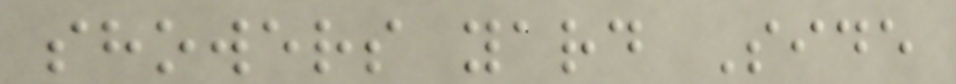showers yard Side
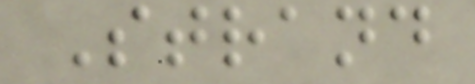Strand
